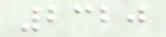2320
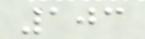103
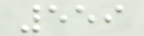559
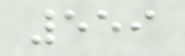559
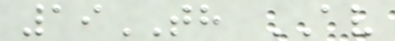19TH AV
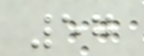57
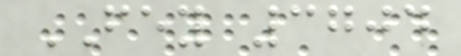FEY 3704
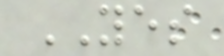YES
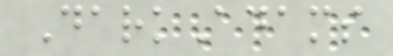DarkAdams
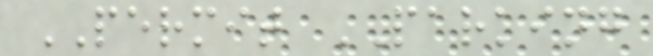PERMIT PARKING
